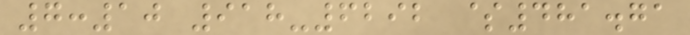7:10 918-6292 $481.71
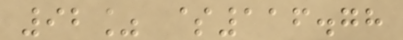92% $116.78
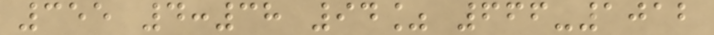355 4:38 94% 666-1012
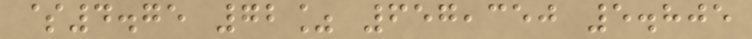$4.75 72% 657,350 5.805
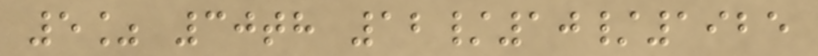5% 30th 12/10/1925
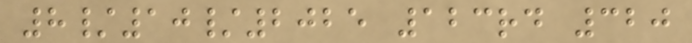8/10/2025 123rd 320
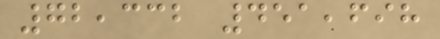72,332 451,698
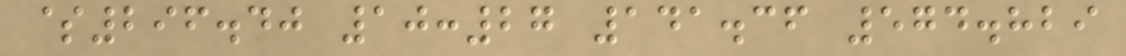$296.40 10:27 141.36 574.829
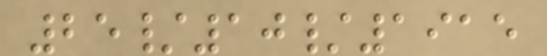25/10/1915
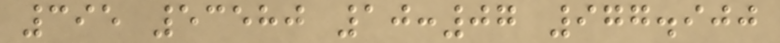395 53580 10:07 977.900
